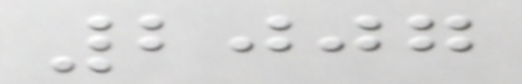2007
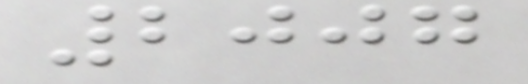2007
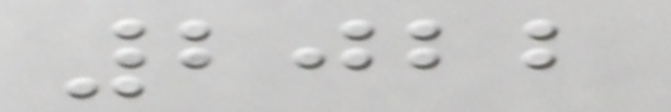2022
